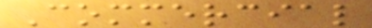Commercial
